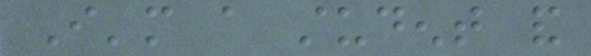I'm a student and
